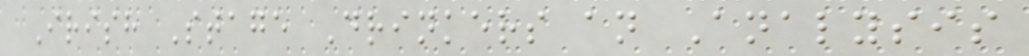Irish Stage Drinkers an Analysis
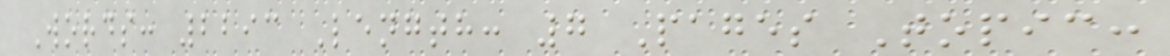Words: 2293 Length: 7 Pages Topic:
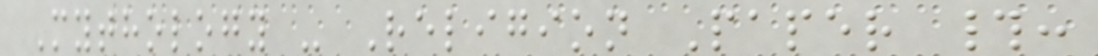Mythology - Religion Paper #:
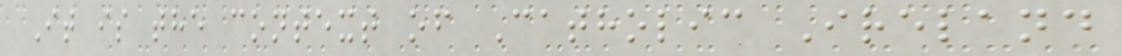It is the context of Catholic Ireland
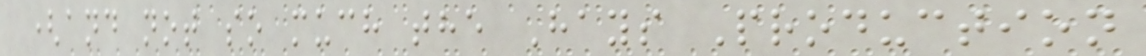(and not so much the Hays Production
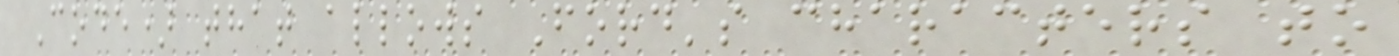Code) that allows Ford's characters to
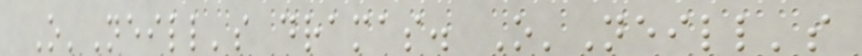O'Neill's dramas. O'Neill's
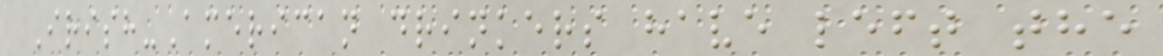Irish-American drinkers have left the
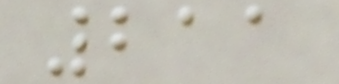211
